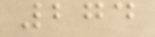274
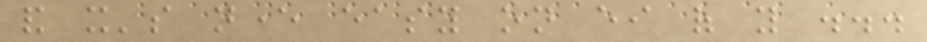and it's never easy on either of you ...
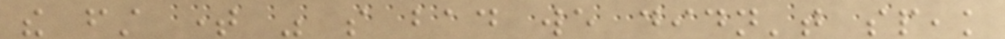the first time was so bad we didn't speak
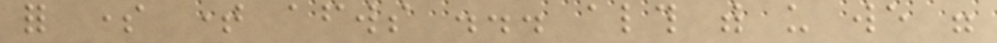for some time afterwards ... although with us we were
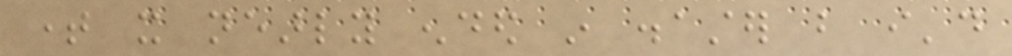time it nearly ended in disaster but i'd
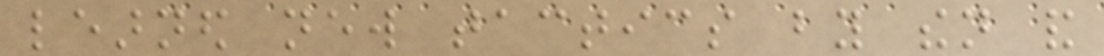learned new tactics by then and
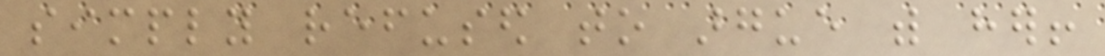simply refused to argue with her!
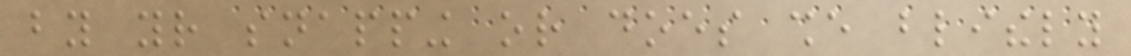by your snapping or does she blithely
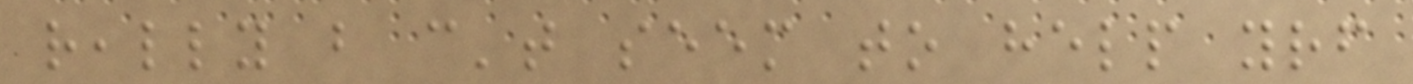really but can't seem to help yourself
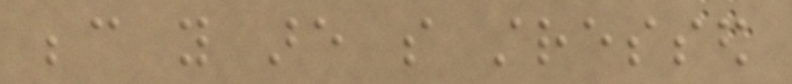because you are so stressed
